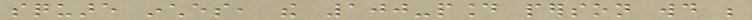square inches, the 100-pound person would be
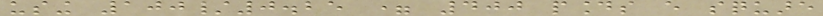using 100/0.25 = 400 pounds every square
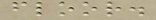floor.
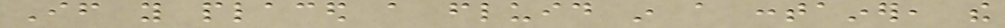If you placed a fluid in a container, the
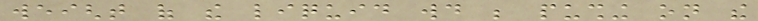weight of the liquid would be pushing on the
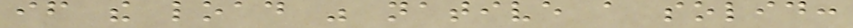if the load was native a solid:
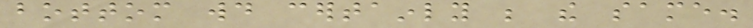bottom would certainly be the same.
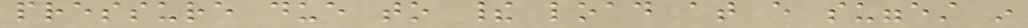pressure due to their load at every suggest in
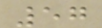57
